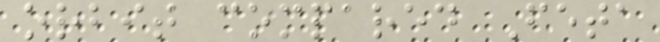orbit compared Feta
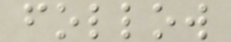follow
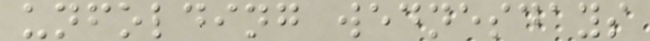unfolding wednesdays
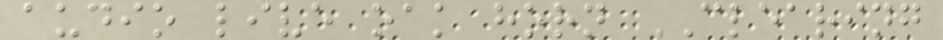audio live oak horn CLEARING
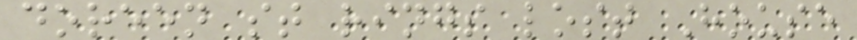doreen st rings lost House
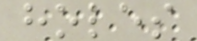holes
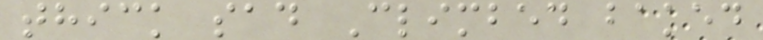thick sad Climbed baked
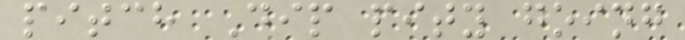pitch Dip pity going
